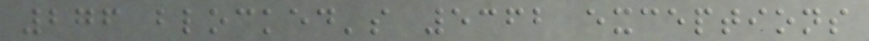276 blocked's 5362 exceptions
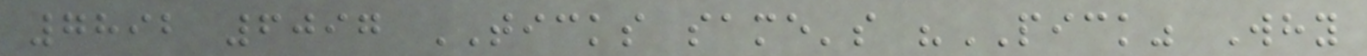7892 6097 TICKS same's "PICK" Why
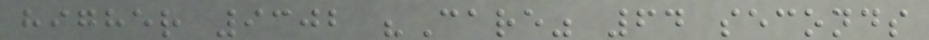higher 9302 "Care" 64 seconds
